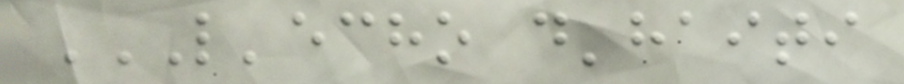L'ECHO D'HAITI
